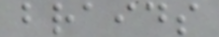braids
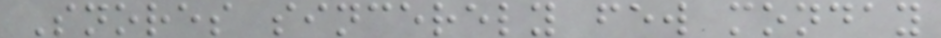Snores sincerely few monday
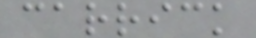carrick
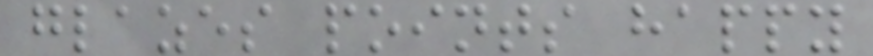glazes points happy
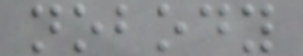nobody
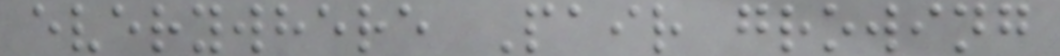everywhere Pair growing
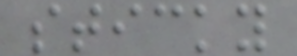sticky
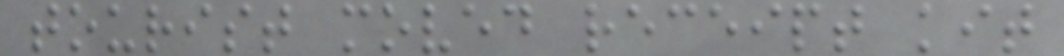tourist moved receipt kit
